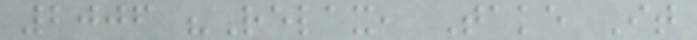2006 "Relax, Take It
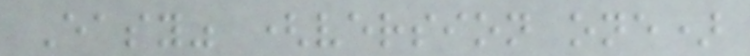Easy" (version one)
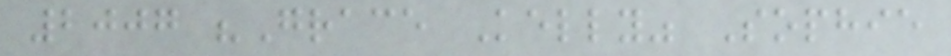2007 "Grace Kelly" Sophie
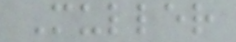Muller
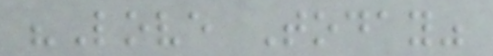"Love Today"
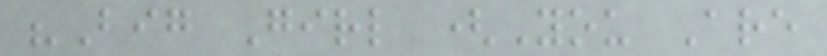"Big Girl (You Are
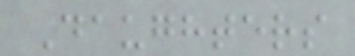Daughters
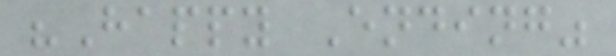"Happy Ending"
